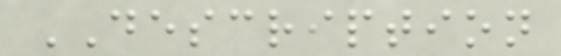DESCRIPTION
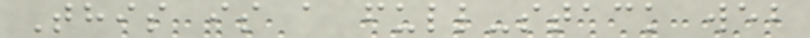This is a full-stack web
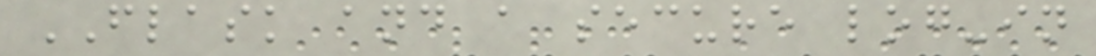FLASK and a secure log-in
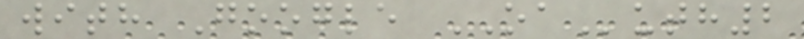with Google OAuth2
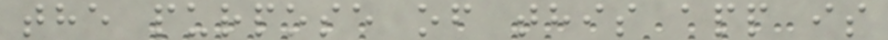the purpose of this app is
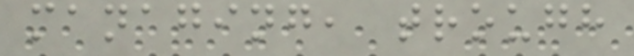managing, trough
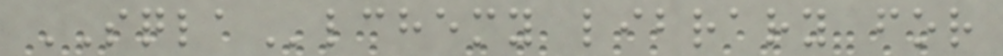SQLAlchemy library for
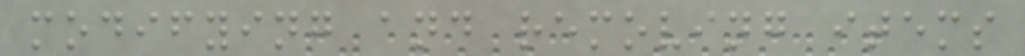modifying and removing items
